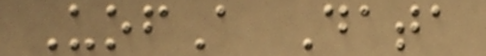UofA Data
